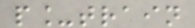p_train
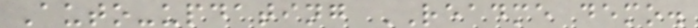Auto-updating README demo.
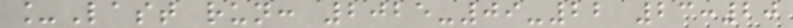_Last run: 2025-09-22 23:20
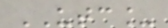UTC_
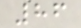86
